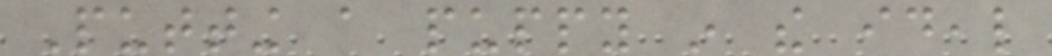Putting a puppy in the ideal
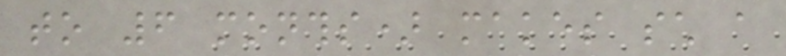to 6 months) makes such a
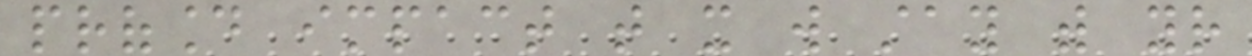profound impact that it will stay with your
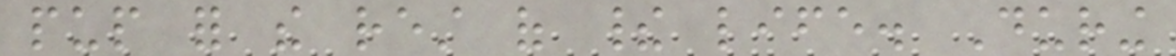pup for the rest of their life. During
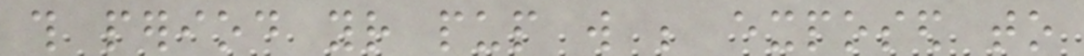this period your pup will be exposed to
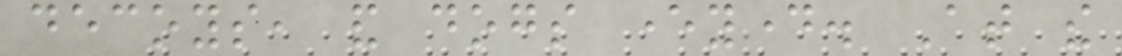decoys, and dogs everyday. At the
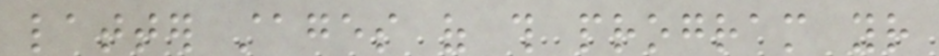latter stages of this program your
